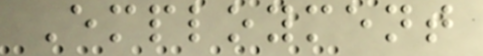Employment
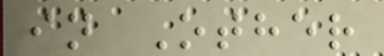in Other
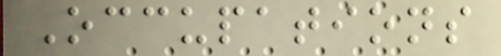Occupations
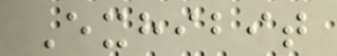Exhibit
